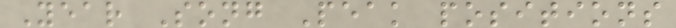Year Song Peak positions
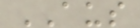AUS
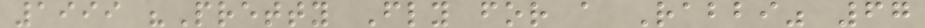1999 "Pretty Fly for a Rabbi" 67
